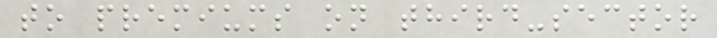to premiums on third-sector
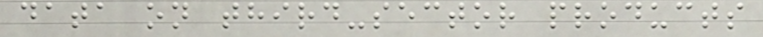data on third-sector products
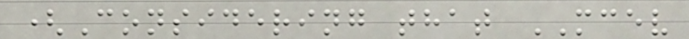(Considering that MCEV
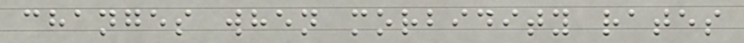changes when morbidity rates
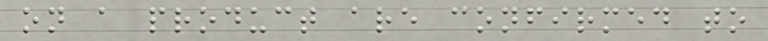on a product are confirmed to
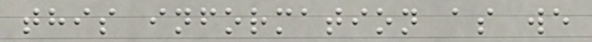this information as we
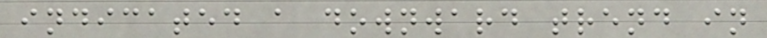indicated a downward trend in
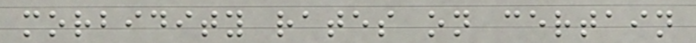morbidity rates on certain
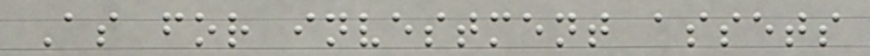As for investment assets
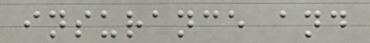insurance and
